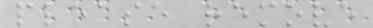please remove
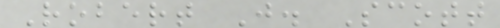Robert J. Scott
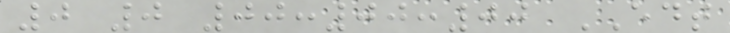0 0 00:00:00 EDT
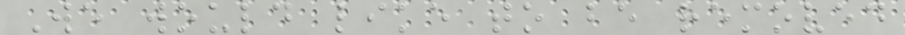We would like to be removed
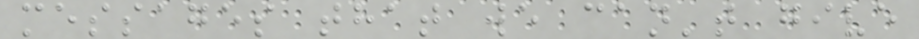messages that we can't give
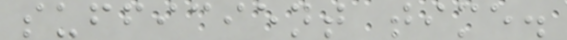sufficient time.
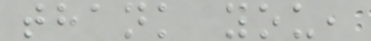thank you,
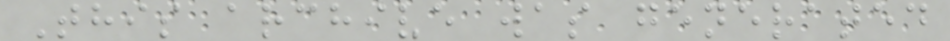This archive was generated
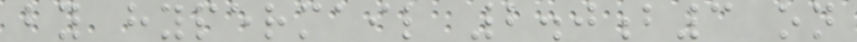by hypermail 2.0b3 on
